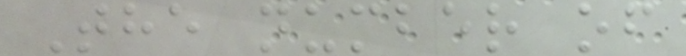The number of
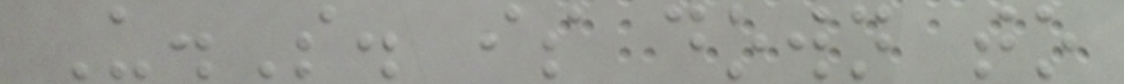U.S. is down to
